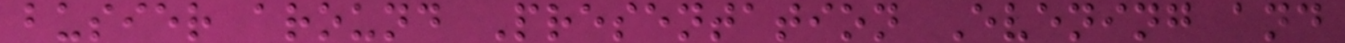busier around Presentation Evening and
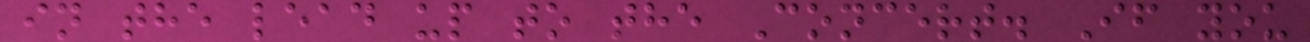in the lead up to the Concert. If you
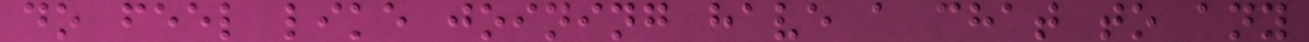do feel like joining have a chat to any
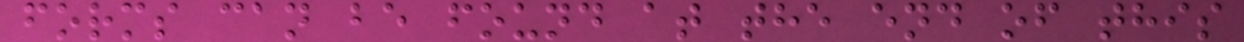forms can be found at the end of this
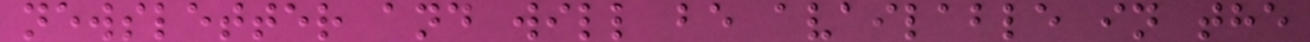newsletter and will be available in the
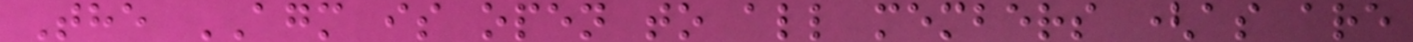The AGM is open to all members (as are
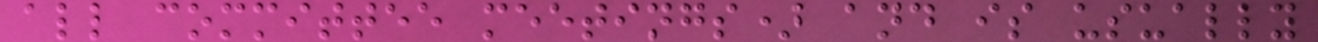all committee meetings) and is usually
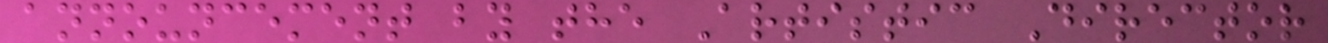announcement by the Artistic Director
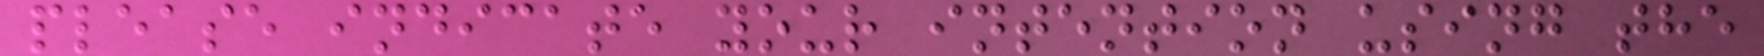please indicate your intention using the
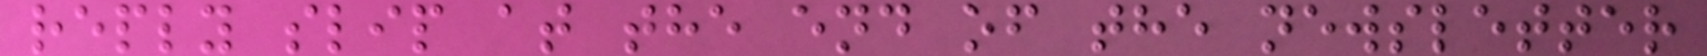reply slip at the end of the newsletter
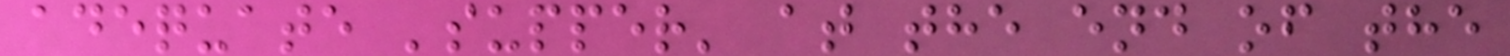adequate 'supper' at the end of the
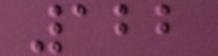122
